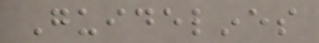Guidelines
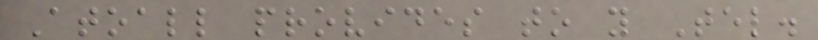Atoall provides to you Tel.
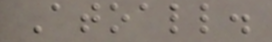Atoall.
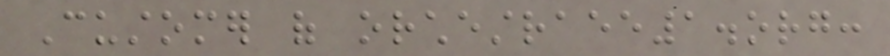Customer of orchestraee1.org:
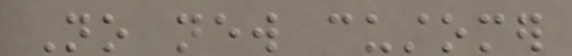No new customer
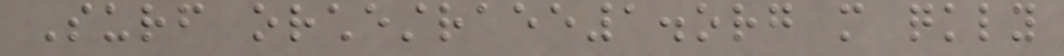Surf orchestraee1.org more quickly
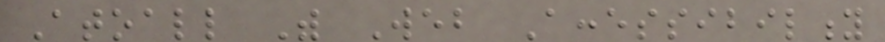Atoall With Web Accessibility
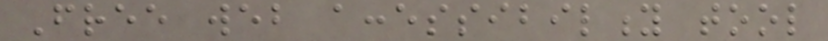Free web accessibility tool
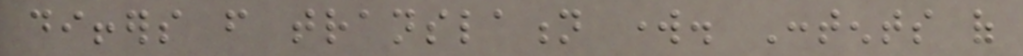differs from translation work. Contents of
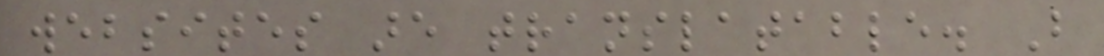websites are translatable. But
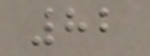82
